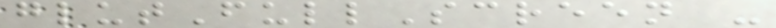glutFullScreen -
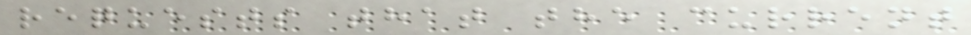requests that the current
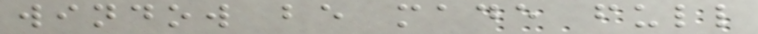window be made full
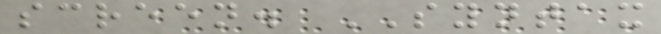screen. SYNTAX
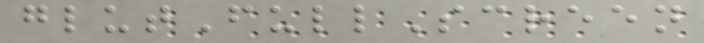glutFullScreen
